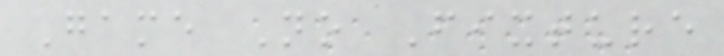Game No Fixture
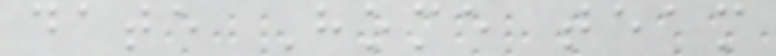date Home team
